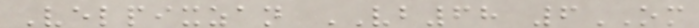Velpixzan VB68 6OM
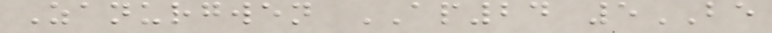Zanurgwen AP24 5BE
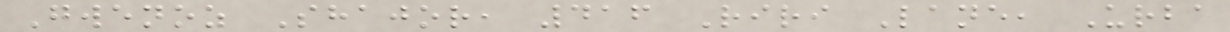Gwenoz Shajor, 416 Riri Lane, Urba
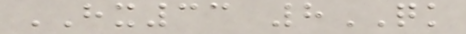HX33 8QK
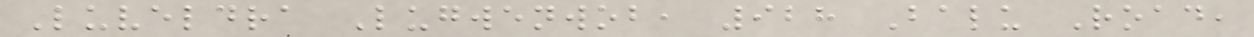Luveldra Lugwenwob, 928 Balu Road,
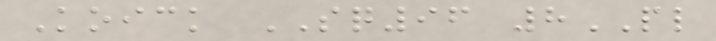Koick SQ96 8PL
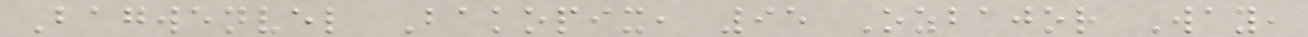Bagwenvel Bakopix, 95 Ozbajor Way,
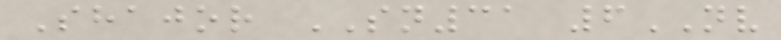Shajor SN31 6NV
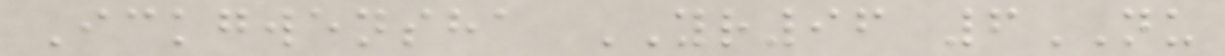Ickgwensha YR96 6NU
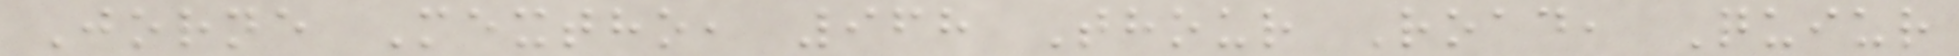Jorne Mextho, 968 Thour Road, Quiur
